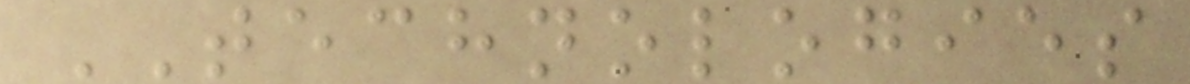TECHNOLOGIES
